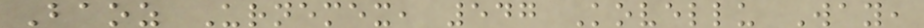Baoz Urnemex, 547 Kovellu Way,
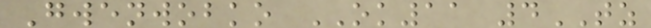Gwenwobko OK11 4TZ
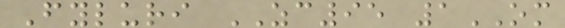Fyluri ZC95 1OM
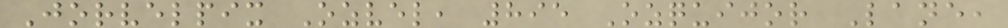Jorvelpix Ozvel, 895 Ozquijor Lane,
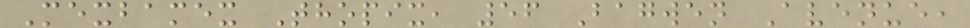Mexbamex Thopix, 56 Bagwen Avenue,
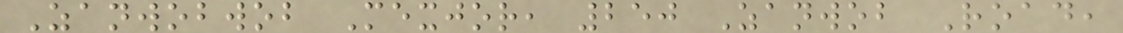Zanwobwob Mexjor, 250 Zanwob Road,
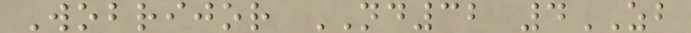Wobrijor ND32 4ZB
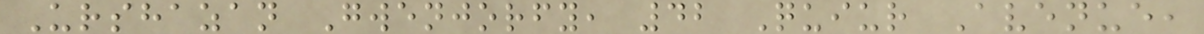Urshazan Gwenjorfy, 42 Quiur Avenue,
